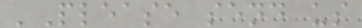'Please send us
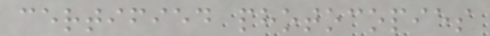certified photocopies
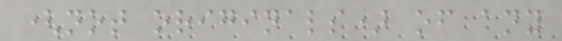(not originals) of any
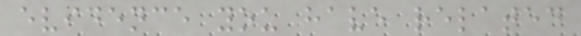evidence you have related
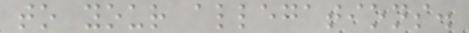to your allegations.
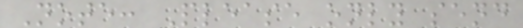Note: Please only send
